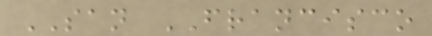SAN FRANCISCO
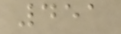451
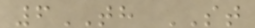6TH ST
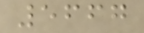5667
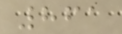861
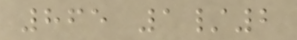865 1/2
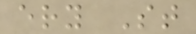ery St
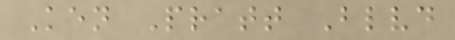Ken Pratt Blvd
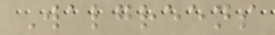Walgreens
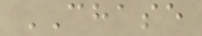CHASE
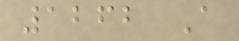1262 A
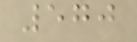570
